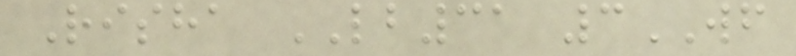Risha LB31 3WF
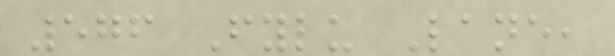576 Fylu Lane,
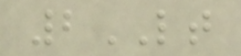2LT
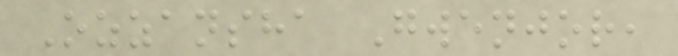Ozzansha Gwenjor,
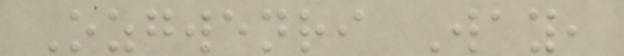Ozgwenri Way,
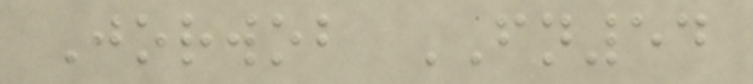Jorwob FN54
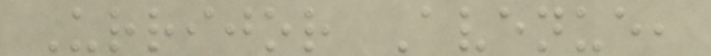Urrijor Avenue,
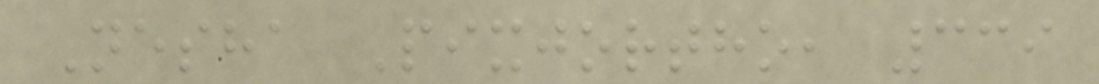Nesha Pixjortho, 339
